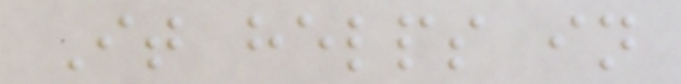It helps in
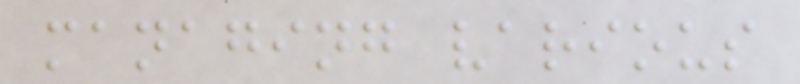managing various
